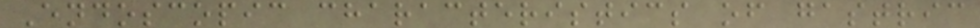Endoscopic characteristics of gastric
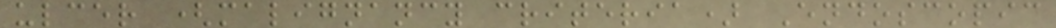ulcer (malignancy criteria) Endoscopic
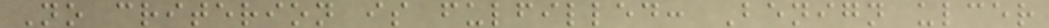No criterion is fulfilled: Benign ulcer
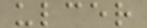ulcer
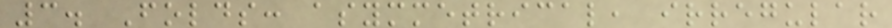3. Folds: asymmetrical, irregular
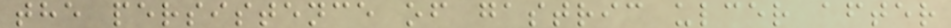the persistence of gastric ulcer after
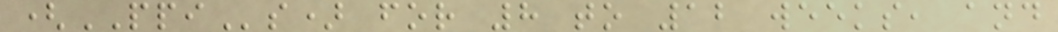(PPIs) for 8 to 12 weeks, and
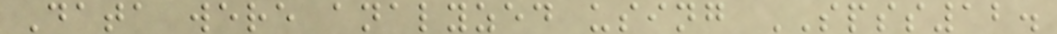Data were analyzed using SPSS12.
